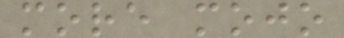more mojo
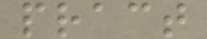pract
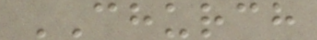CHURCH
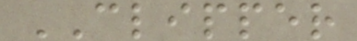CLIPPER
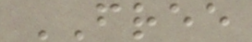FREE
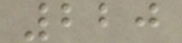220
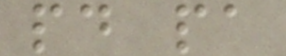pd pa
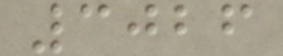3026
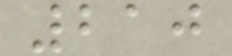210
